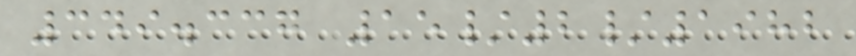349.337 15/2/1982
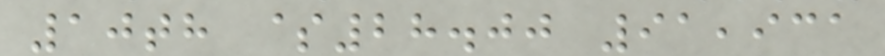10th $28.00 91,931
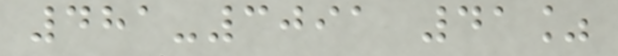481-3091 41%
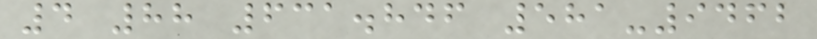4 88 631.846 581-9462
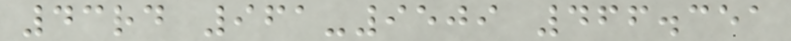43rd 961-9509 466.351
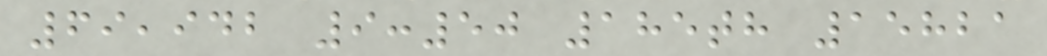69,942 9:50 185th 15821
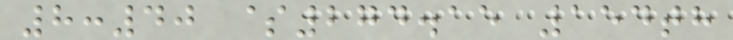8:40 $274.15 154th
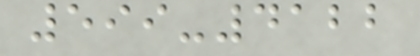599-4122
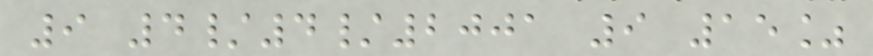9 4/4/2001 9 15%
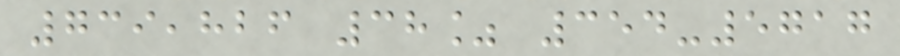739,826 38% 354-5717
